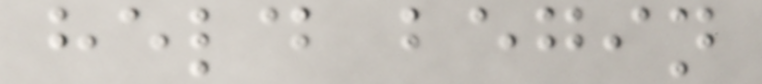held begin
